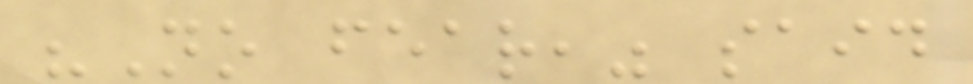"No fear," said
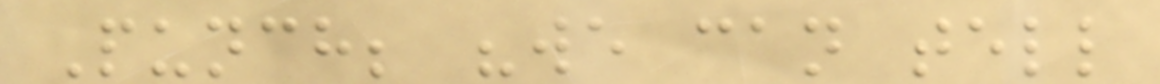Punch; "we can tell
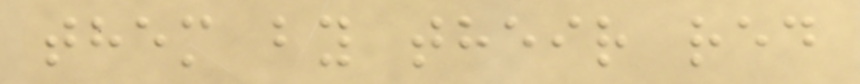them by their red
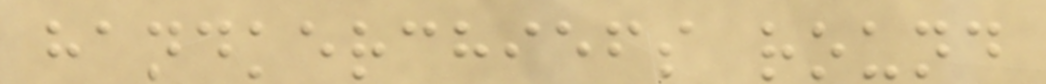handkerchiefs round
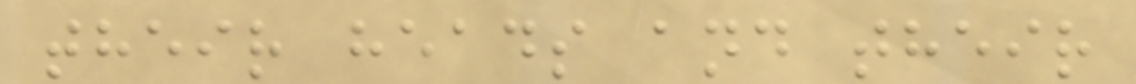their heads and their
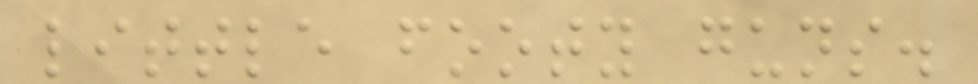little footy guns.
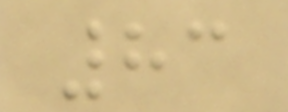83
